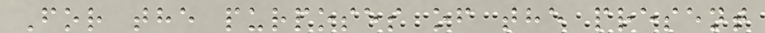For the purposes of the present
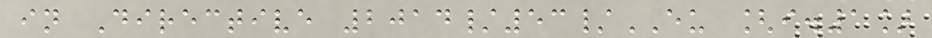in Directive 2014/53/EU [i.1]
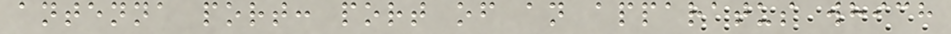antenna port: port of an apparatus which
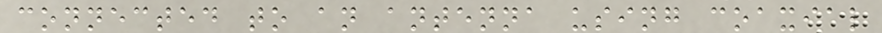connected to an antenna using coaxial
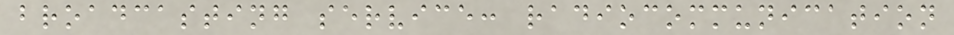broadcasting service: radiocommunication
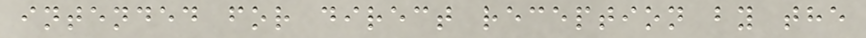intended for direct reception by the
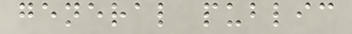general public
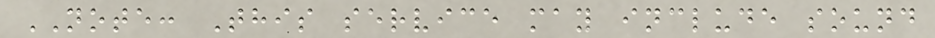NOTE: This service may include sound
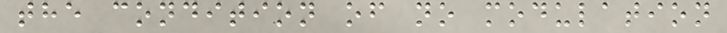the condition of no modulation
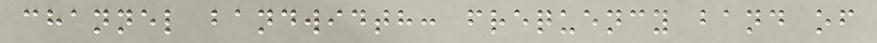channel bandwidth: frequency band of
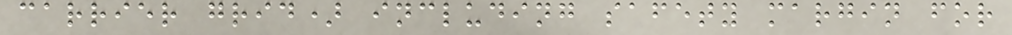carrier grid) including safety margin for
